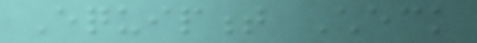Equipment Check
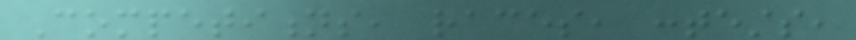Competitions, races, contests,
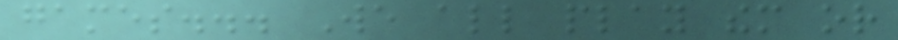games... We all play them or
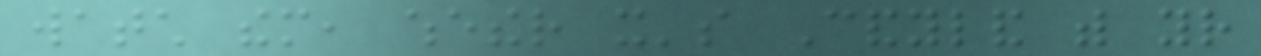watch them, whether it's Candyland with your
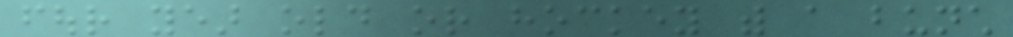four year old or hockey with a bunch
